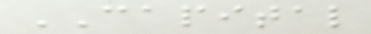CAPITAL
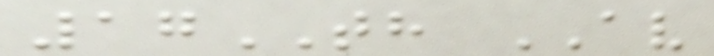17TH AV
